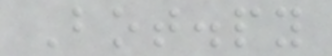Bot.py
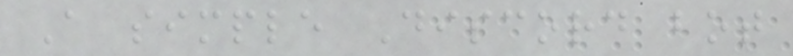A simple Discord bot
